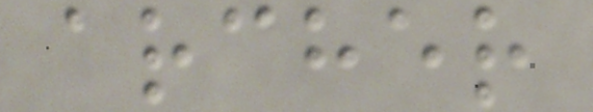archer
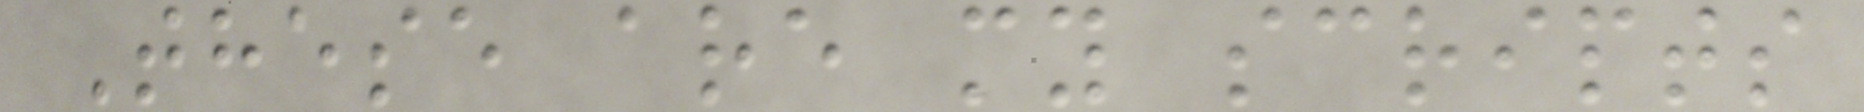These are my scripts
